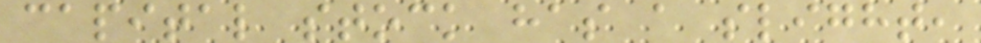capital stock has a slight,
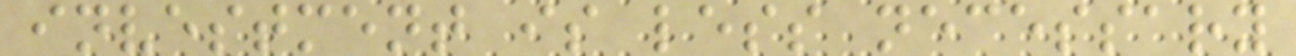investment is less necessary
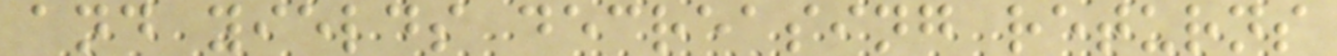and yields decreasing returns
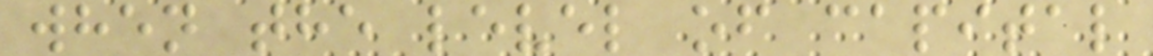when the level of capital
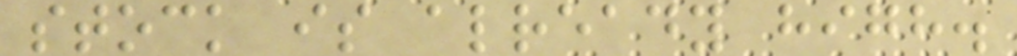stock is already high.
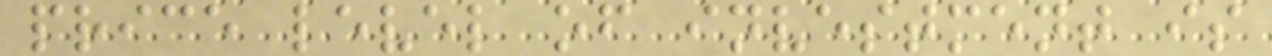price level of investment is
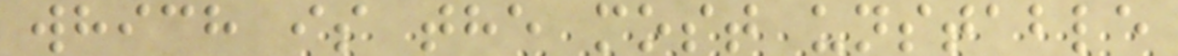which is the most unstable
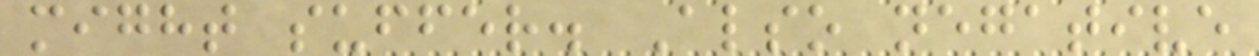might suffer. Also negative
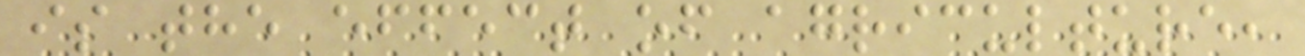is the effect of agriculture,
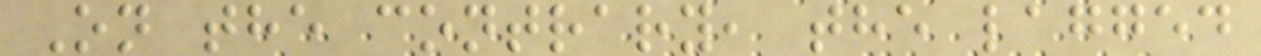On the contrary, the lagged
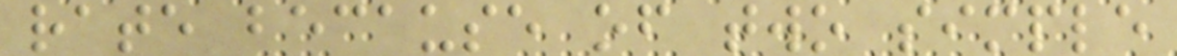rate because of two simple
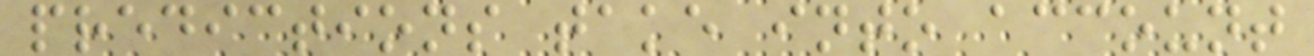predictions take into account
